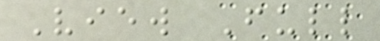View Full
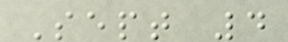Sept 4
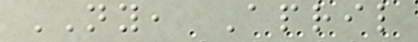NY, April
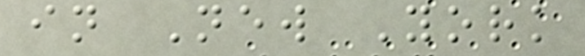in New York
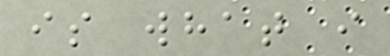is what i
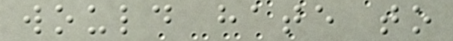would hate to
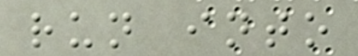run into
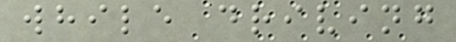while driving
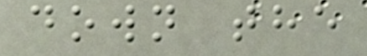down the
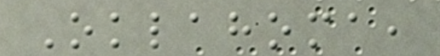Oklahoma,
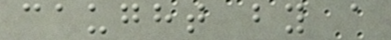caught by a
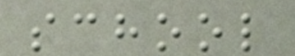school
